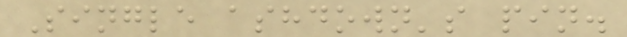Single ashdown's pin.
